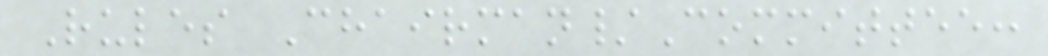Rules Chairman/Committee:
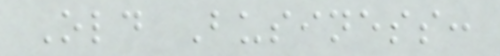Old Business:
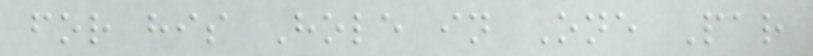for his Hole in One Par
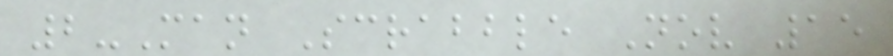2-Man Scrabble Nov 15
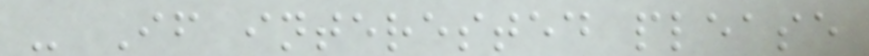- If interested please
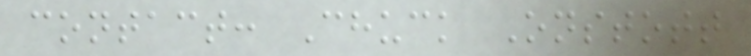contact: Chuck Onstott
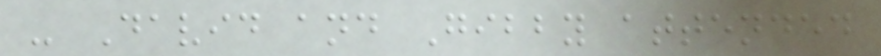- David and Gibby attended
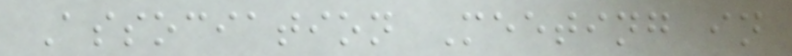Association Meeting in
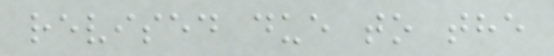revised due to the
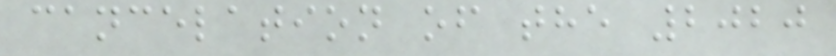cancelation of the 2020
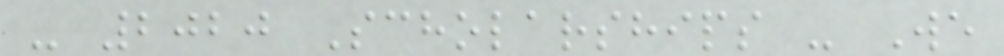- 2020 Scholarships - We
